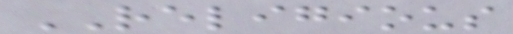RELIGIOUS
